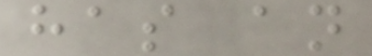has an
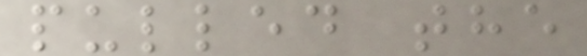pulled the
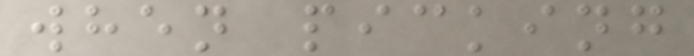when picking
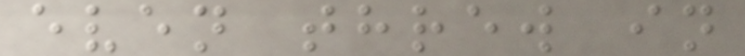even threw in
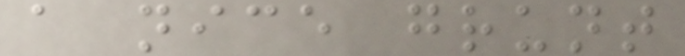a nice grunt
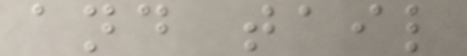and tail
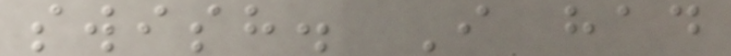swish. I had
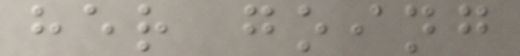her going
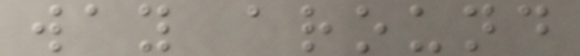way around
